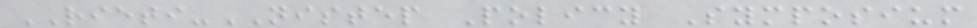RIETI-NISTEP Policy Symposium
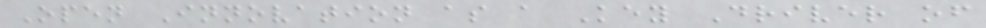Open Innovation as a Key Driver of
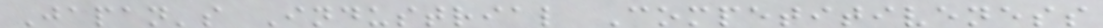Japan's Industrial Competitiveness
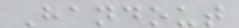Handout
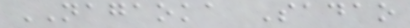NAGAOKA Sadao
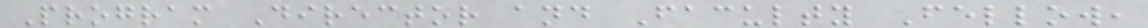Program Director and Faculty Fellow,
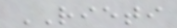RIETI
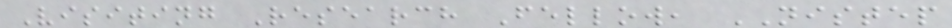Visiting Research Fellow, NISTEP
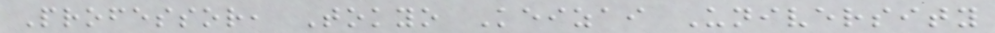Professor, Tokyo Keizai University
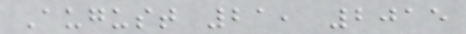August 21, 2015
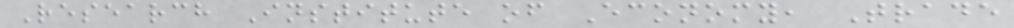Research Institute of Economy, Trade
